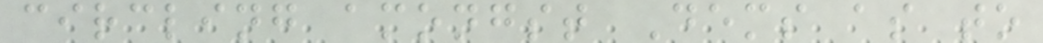circling amongst Dems as to
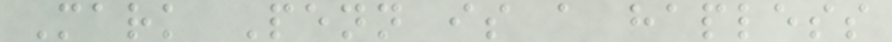Mark Penn is a hapless
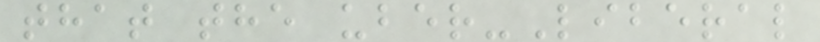that the uber-Liberal
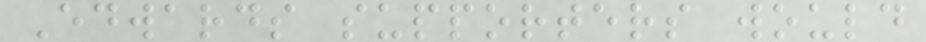Edwards supporters would
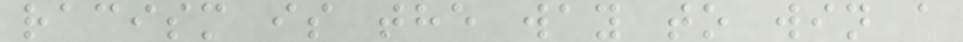racism is the way to win a
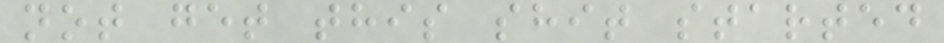not get this shit started
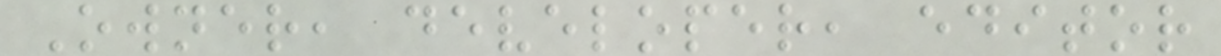Owner, developer, editor
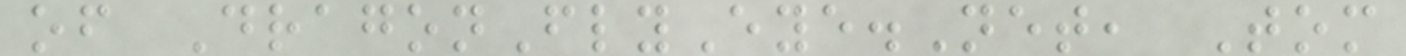of DragonFlyEye.Net, Tom
